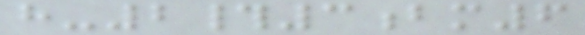h-2#3bm6
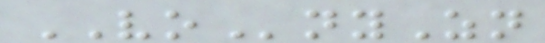VOnyZn
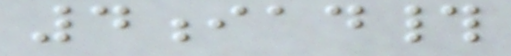4iad#
